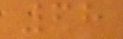68
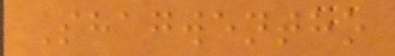Shagwentho
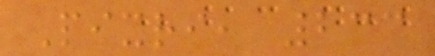Pixri, 233
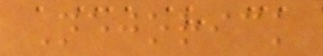Nejorick
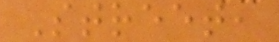Street,
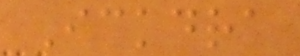Ickdra
